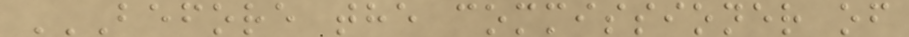BEFORE THE COMMISSIONER OF
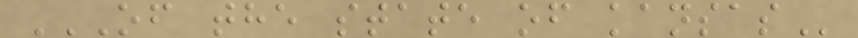OF THE STATE OF KANSAS
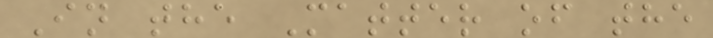In the Matter of the
